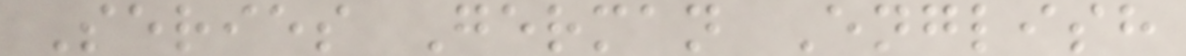Series German English
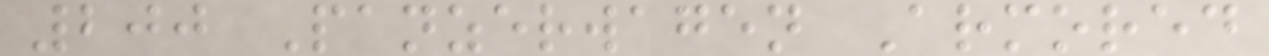200 Panzerwagen Armored
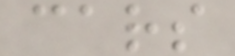cars
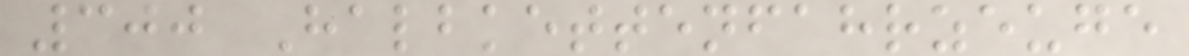300 Halbkettenfahrzeuge
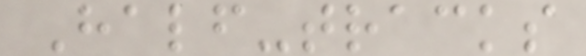Half-tracks
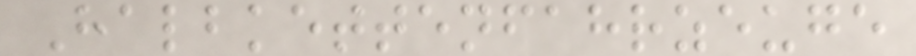Halbkettenfahrzeuge
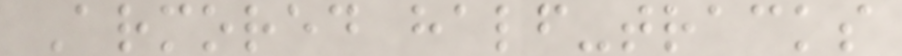Armored half-tracks
